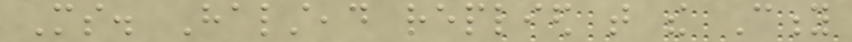Ms. Halstead replied that the City
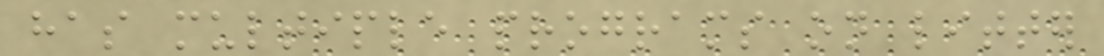has multiple programs on litter
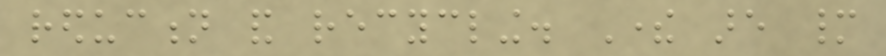reduction and recycling. There are many
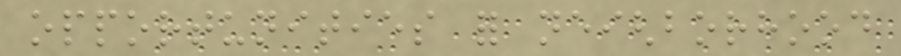opportunities for neighborhood
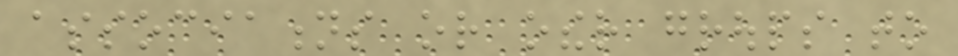associations or other groups to
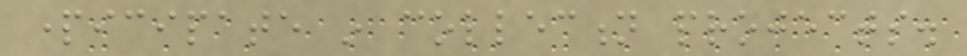participate in collection projects.
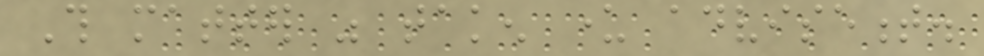This matter was taken under advisement.
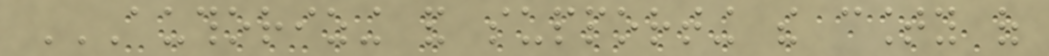AUTHORIZING AND SUPPORTING THE COUNTY OF
